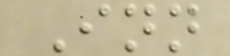Inn
